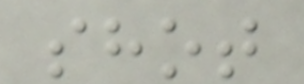shot
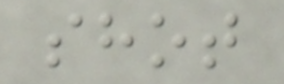shot
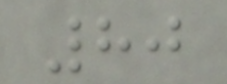80
